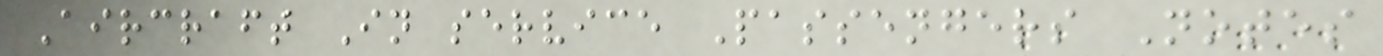Aircraft In service Passengers Notes
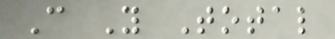C Y Total
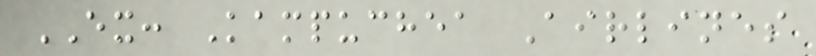EX: Kampuchea Airlines
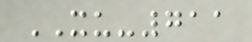XU-711
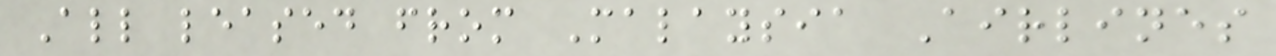All leased from Malaysia Airlines
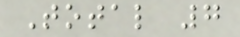Total 7
